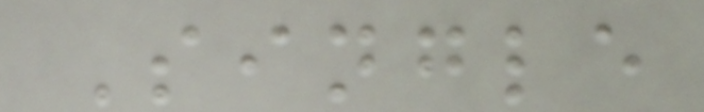Single
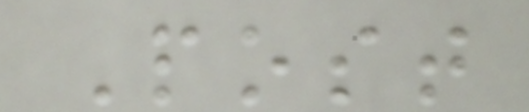Post
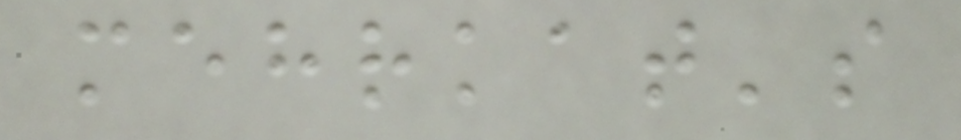mehrkat's
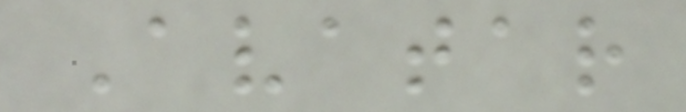Avatar
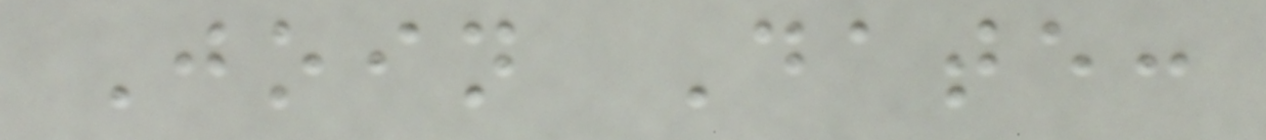Join Date:
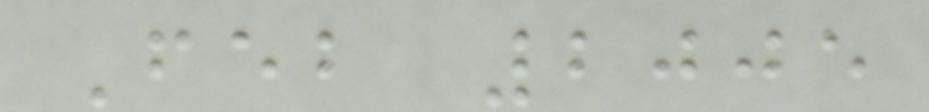Feb 2005
